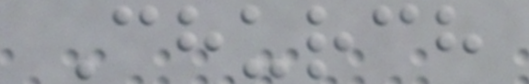Church
